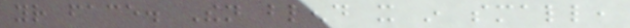your face. Then blend it in small,
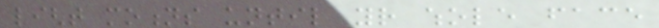light motions until your whole face
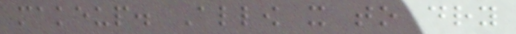makeup. Allow it to dry
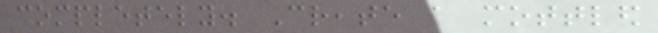completely. Create a mottled
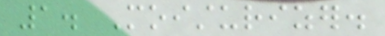1. Moisturizer.
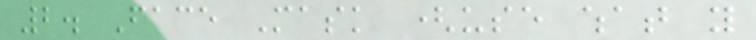2. Face Mask (use what you
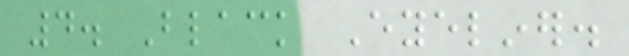4. Black Eyeliner.
